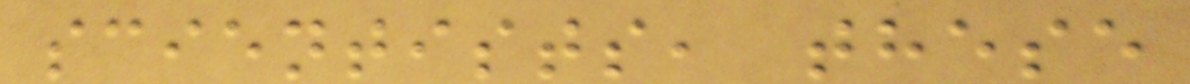scientists, these
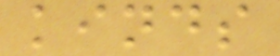kinds
